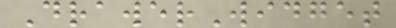DrawerWidget
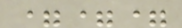===
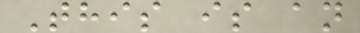This is an
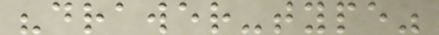"drawer-type"
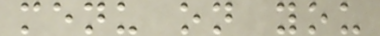menu on you
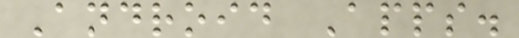Android Apps.
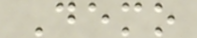Demo
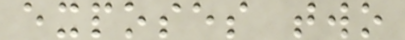exposes two
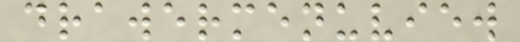drawermenuview
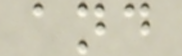and
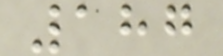187
